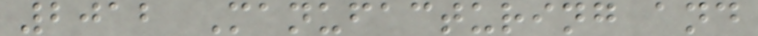2012 Manufacturing and
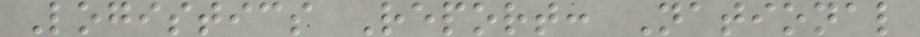Logistics Report: National
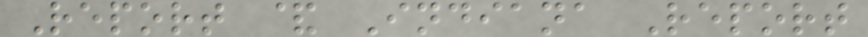Report & Indiana Report
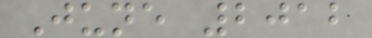June 2012
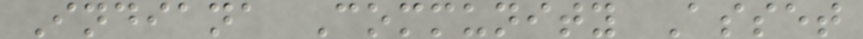Indiana Community Asset
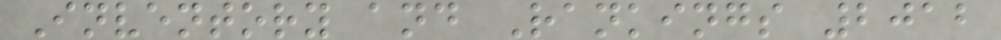Inventory and Rankings 2012
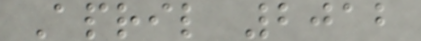April 2012
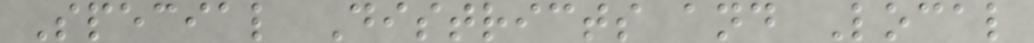Special Districts and Local
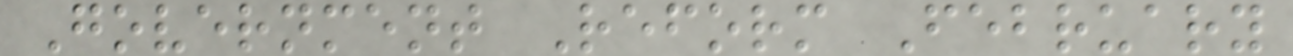Government Reform February
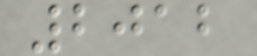2012
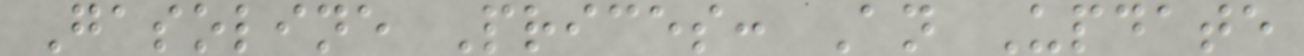Gasoline Prices: An Update
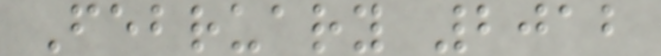February 2012
